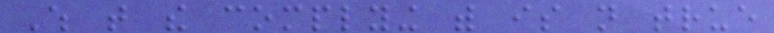Which that the complying with is not true
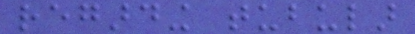regarding tubular
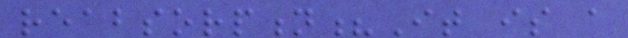reabsorption?It is a
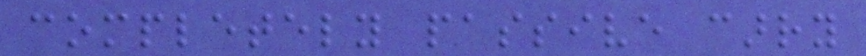completely passive carry
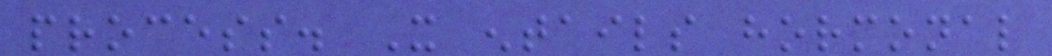process. It entails hormonal
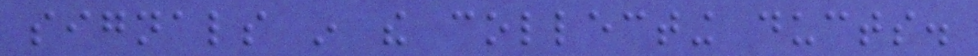signals in the collecting ducts.
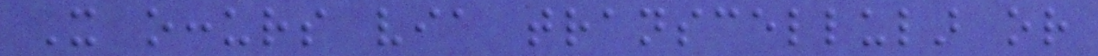It occurs via transcellular or
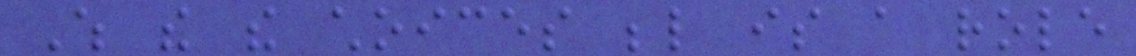Which the the choices below is a role
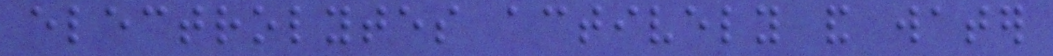electrolytes actively and water
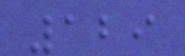129
